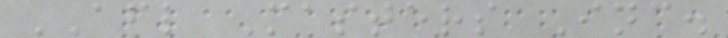AFL Masters Inc.
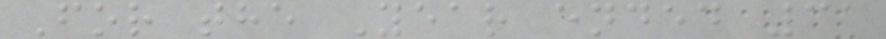For the Year ended 31
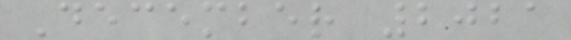December 2021
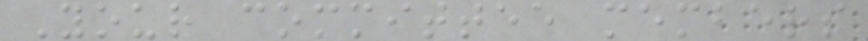Your committee members
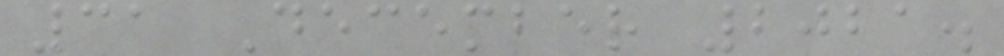31 December 2021.
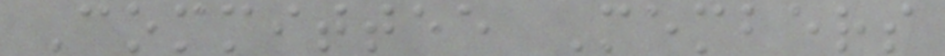Committee Members
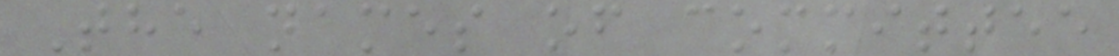The names of committee
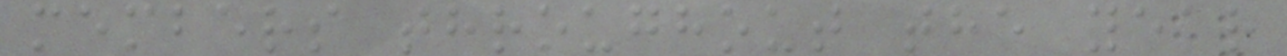members throughout the year
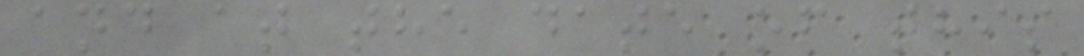and at the date of this
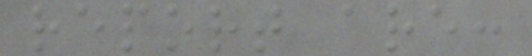report are:
